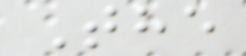The
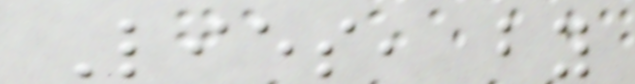Lies, by
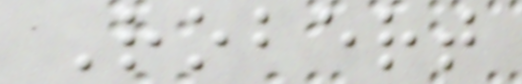Robert
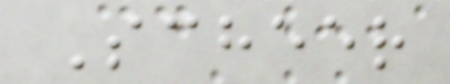Scheer
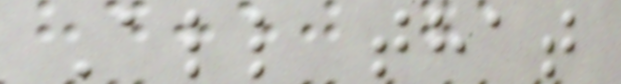All that
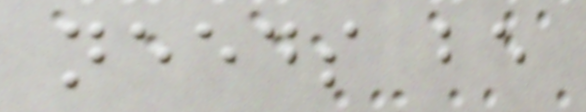needs be
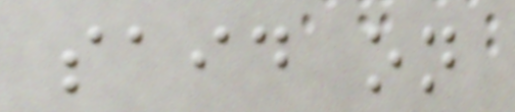said on
